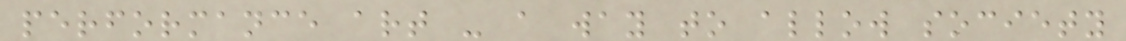performance art - a way to allow society
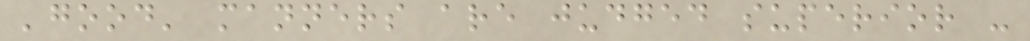'good' manners are judged superior -
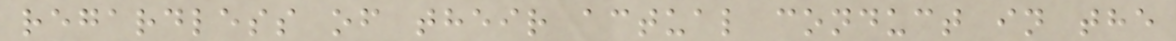regardless of their actual conduct in the
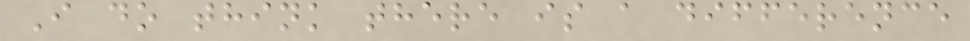I do think there is a difference
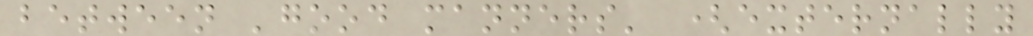between 'good manners' (externally
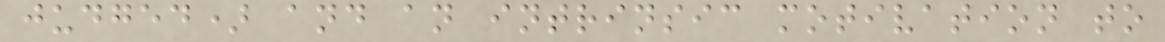judged) and an intrinsic motivation to
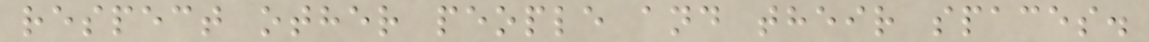respect other people and their spaces.
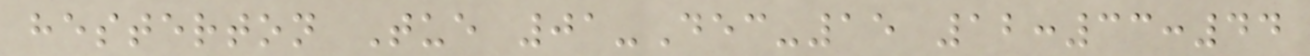hesterton Tue 01-Dec-15 12:33:44
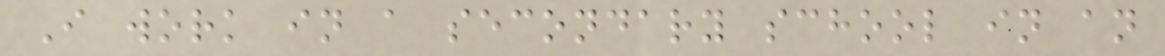I work in a secondary school in an
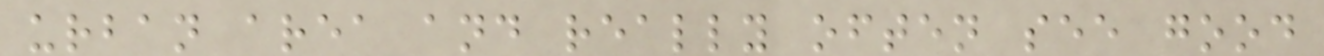urban area and really often see good
